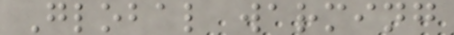Global warming
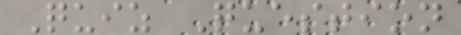Quiz Question
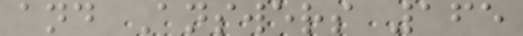and Answers 165
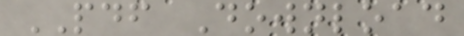PDF Download
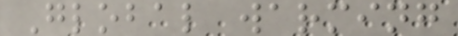Global warming
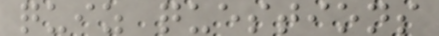quiz questions
